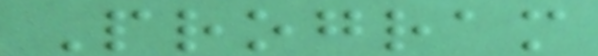Program
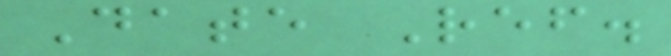Date Ref.
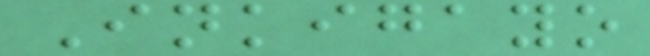Inkigayo
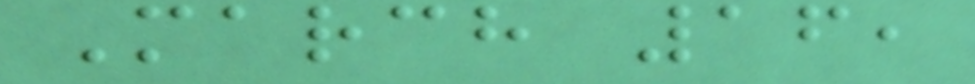March 16,
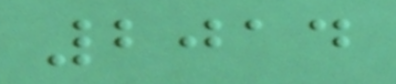2014
